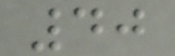40
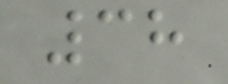38
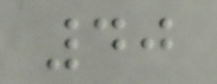40
